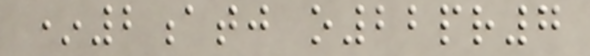*2atj o22pr7
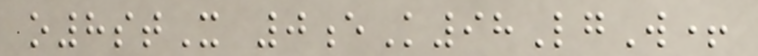o8stX 0eK98LgW+
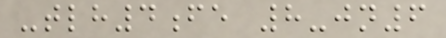-tlh4fe 8-jn6
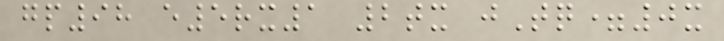gp98 e5rx1 2tx jTq=0x
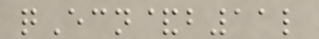qEcn&b11l
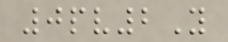0pv2Y
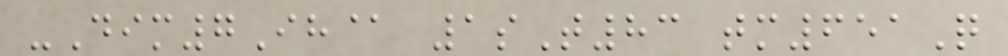-Dim7Ih@ 1sT83 tm651Q
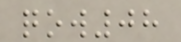qow08
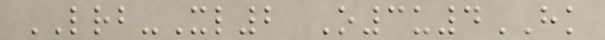LRB-Xl2 O3u4HK
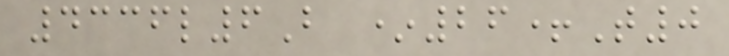4336l6B *26+T0
